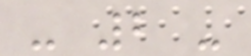- 2 -
